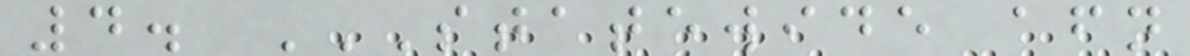4. STATEWIDE AFN
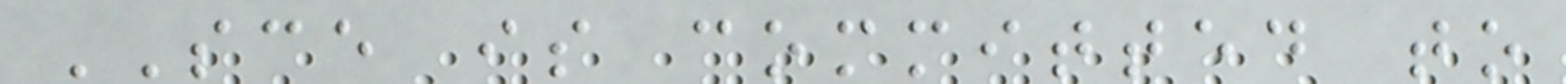SCE is committed to
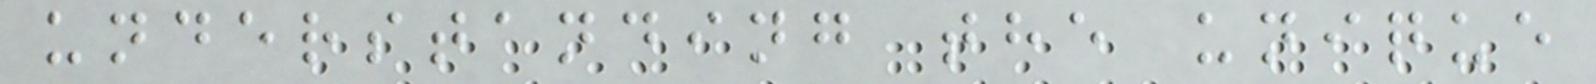understanding the unique
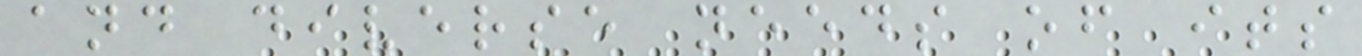and diverse needs of its
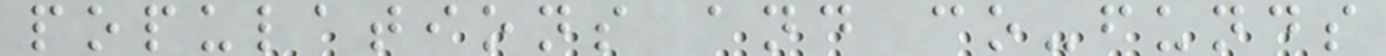populations and co-funds
